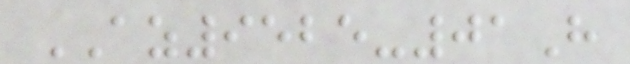AZ9525-01H
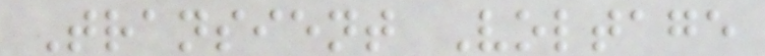Transient Voltage
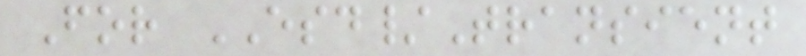For ESD/Transient
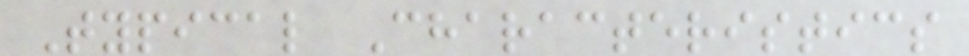Typical Characteristics
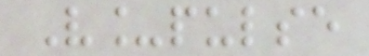V_pulse
